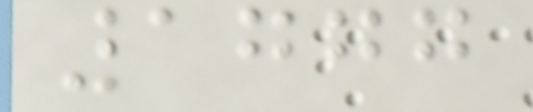1777
